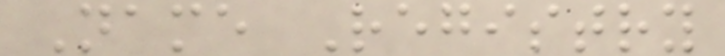Name Registry
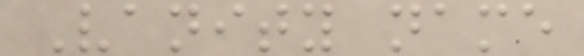Vanity name
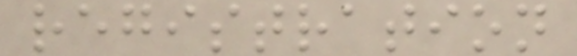registration
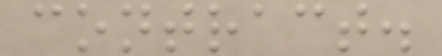contract.
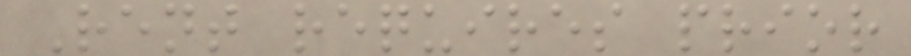Rent requires prior
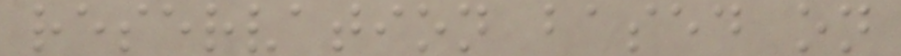reservation based on
